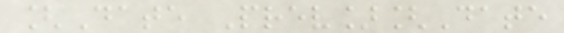[Date Prev][Date
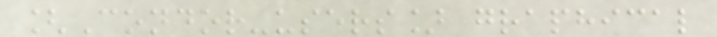[Condor-users] graphical
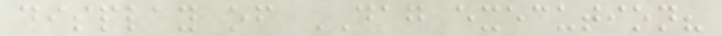display of DAG execution?
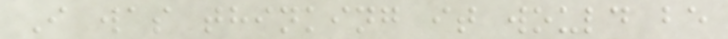I was thinking it would be
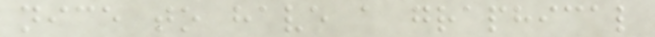nice to have a graphical
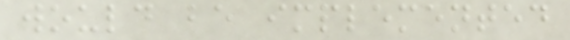would be implemented
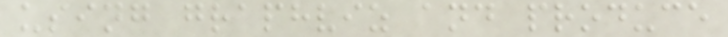using graphviz and produce
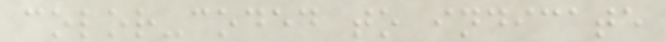color-coded to indicate
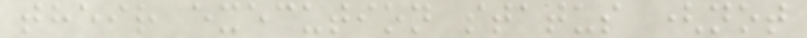their execution status (not
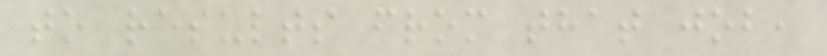to results from that job,
